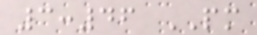3:46 PM
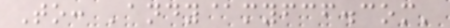To: 'andy@myfcf.com'
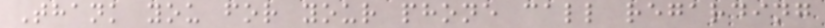Thank you for your phone call regarding
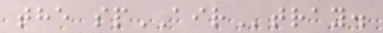the spAIRtray.
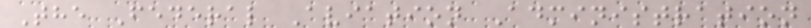The Federal Aviation Administration
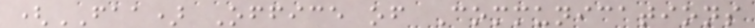(FAA) Office of Communications
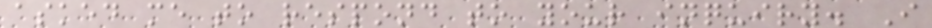asked me to respond to your inquiry. I
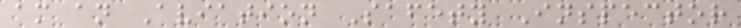am an Aviation Safety Inspector
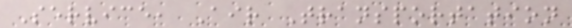Service, Air Transportation
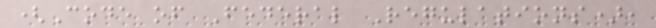(Code of Federal Regulations),
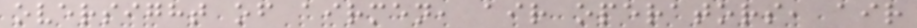oversight of airmen, air operators, air
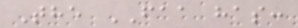The FAA has:
